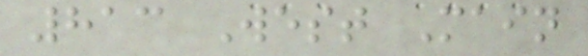813 West Main
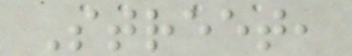Street,
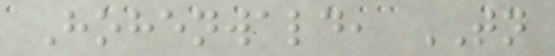Hohenwald, TN
